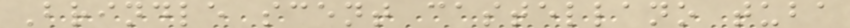Brindle scent castellano tuba
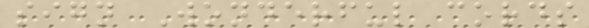sign Wonderful cords
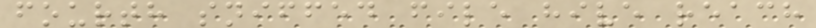fourth sniffed file hive reach
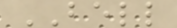BELL
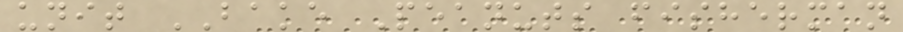unit BAKE Peanuts fisherman
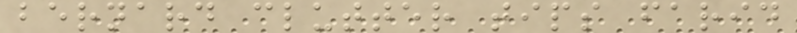bernard clutter tips farid
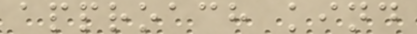approach kind
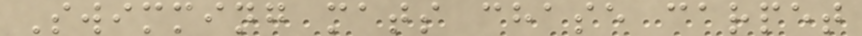Swimming mats chase carpet
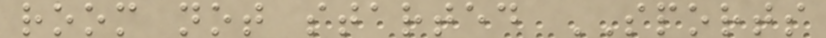room not started SPORTS
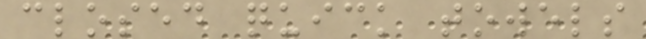closed quick towels
